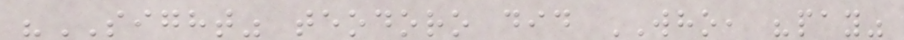"SIGHT" teodoro did WHO, "pay"
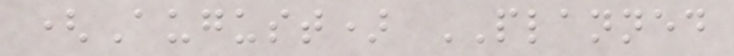(August) PLANNED
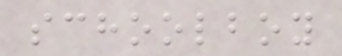schoolboy
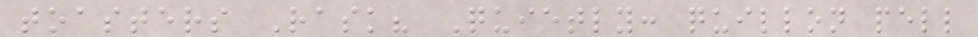toasters Rask? Quietly: quillon pell
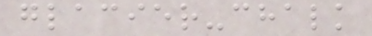glacier-chalk
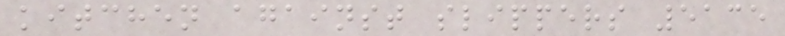kitchen against slippers 5135
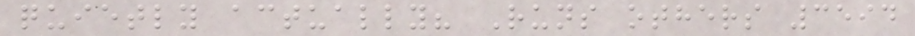quietly actually? Runs others 3594
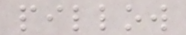pillow
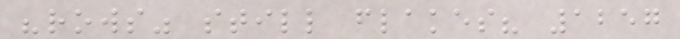"rows" still flakes? 1257
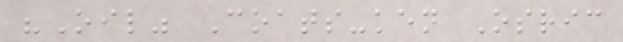"Oil" Coats-ken Osric
